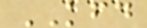KFD
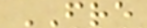FRE
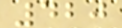420
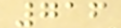716
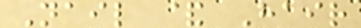Nail & Hair
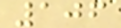106
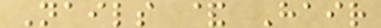Nails & Hair
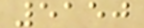5150
